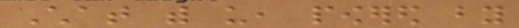Chat with us, powered by
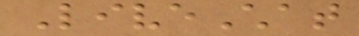LiveChat
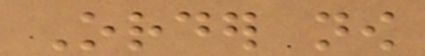Order now
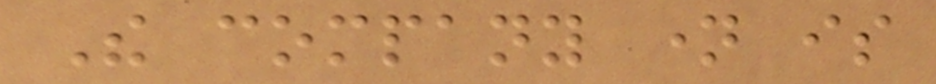The company name is
